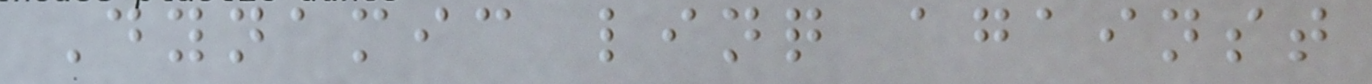Dynamic linq against
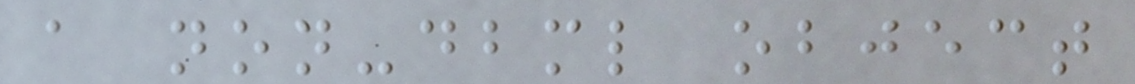a non-dbml object
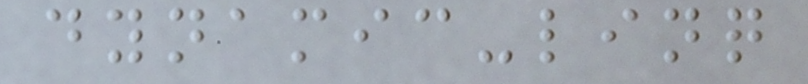dynamic-linq
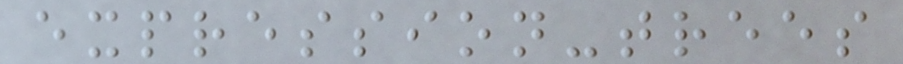expression-trees
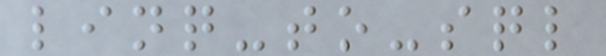linq-to-sql
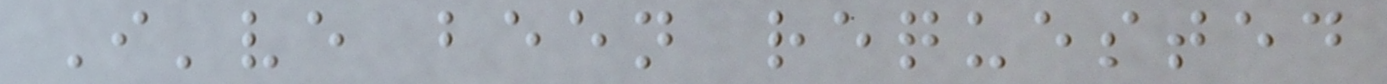I've been requested
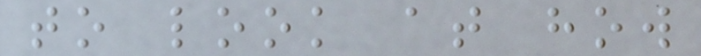to look at how
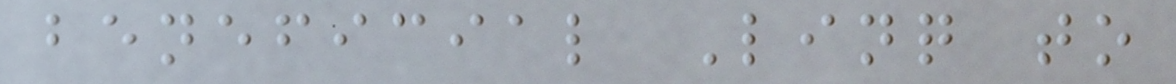beneficial Linq to
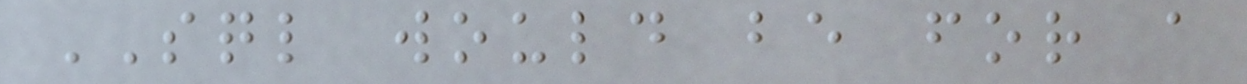SQL would be for a
